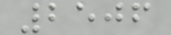2506
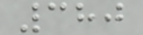380
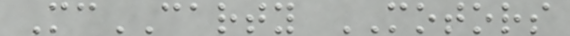McCARTY MOTORS
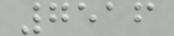7516
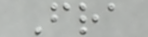Fra
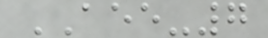AEE-7
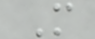M
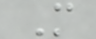M
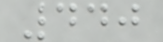440
